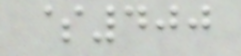$400
